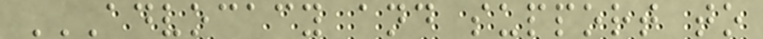ADVOCACY AND SUPPORT TO
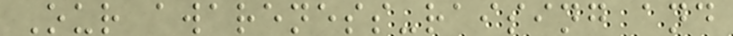Our awareness-raising and
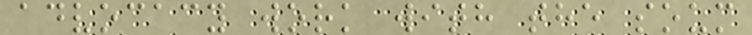advocacy work with the soum
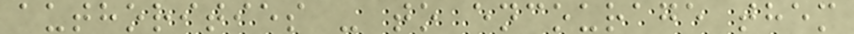authorities - to encourage them
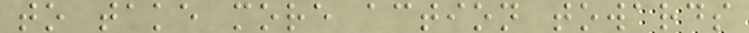to take more action towards
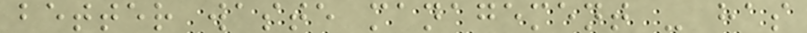better waste management - has
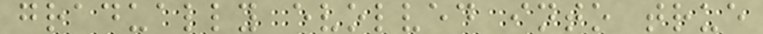gradually evolved into true
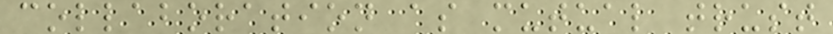collaboration as mutual trust
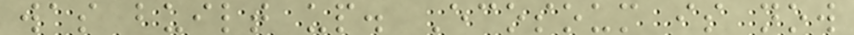was built up. Ecosoum is now
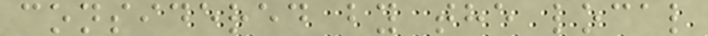considered by the local
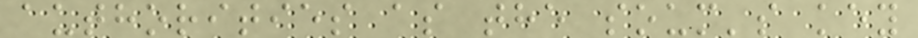authorities as the soum's key
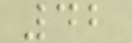42
